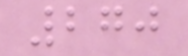270
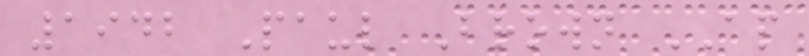1942 Paul Brown AP
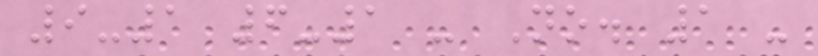9-1 6-1 - No. 1 -
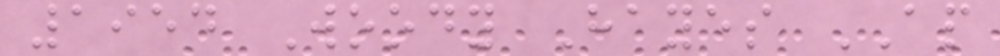1954 Woody Hayes AP
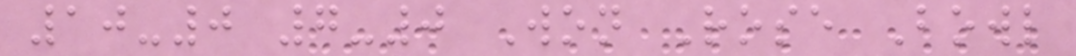10-0 7-0 Won Rose Bowl
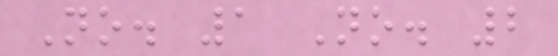No. 1 No. 2
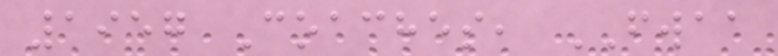1957 Coaches, FWAA
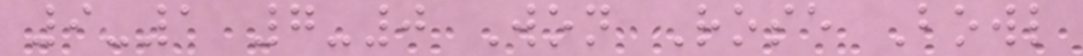9-1 7-0 Won Rose Bowl
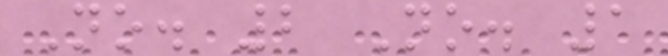No. 2 No. 1
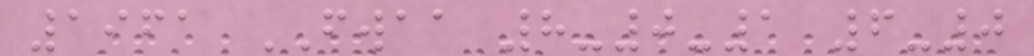1961 FWAA 8-0-1 6-0
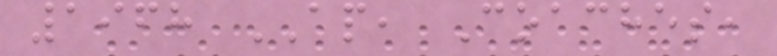1968 AP, Coaches,
